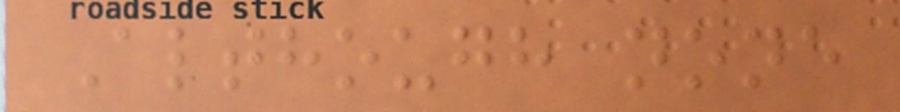Although none
